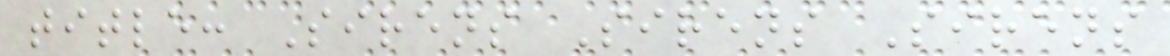title: Sirens Sirens Sirens
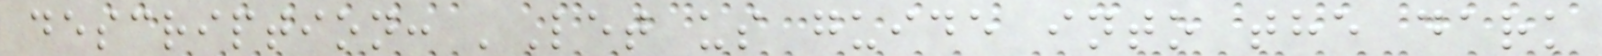description: 'Let us guide into the dark
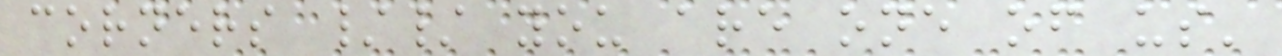corners // you are one of us'
